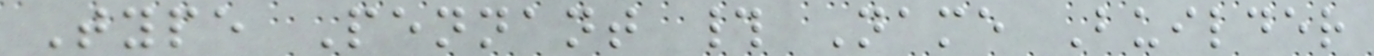Type Pennant # Name Builder
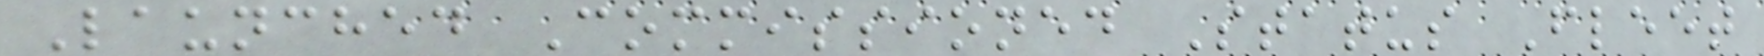Launched Commissioned Status Fleet
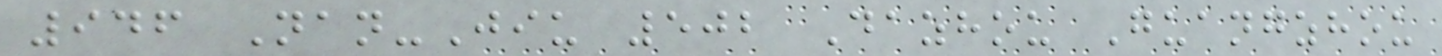946 Nan-Jiu 502 Dazhou Guangzhou
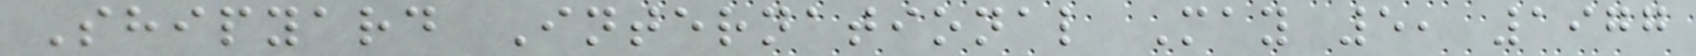Shipyard International May 5, 1977
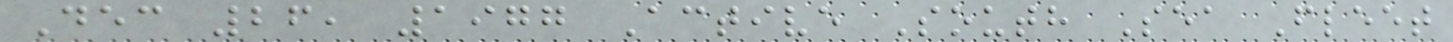Dec 26, 1977 Active South Sea Fleet
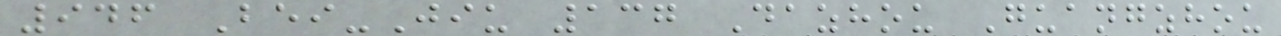946 Bei-Jiu 137 Dazhou Guangzhou
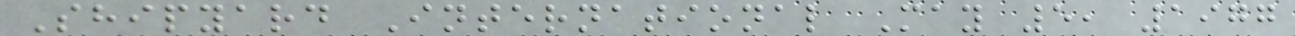Shipyard International May 5, 1977
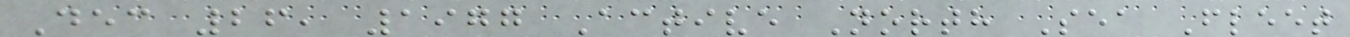Dec 26, 1977 Active North Sea Fleet
